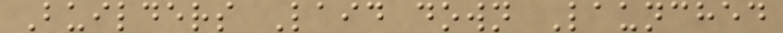Builders Laid down Launched
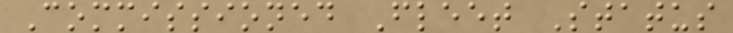Commissioned Fleet Status
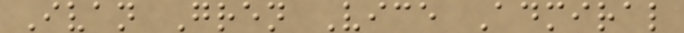Ivan Gren Vice Admiral
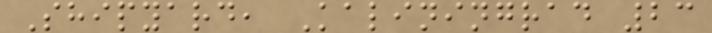Shipyard, Kaliningrad 23
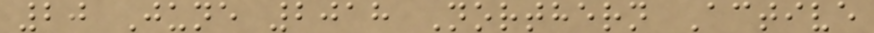20 June 2018 Northern Active
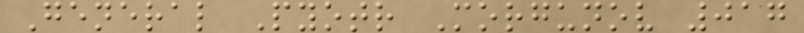General Pyotr Morgunov 017
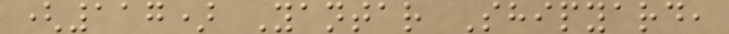(117) Yantar Shipyard,
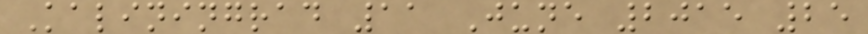Kaliningrad 11 June 2015 25
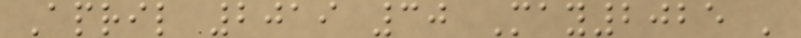April 2019 30 May2025 '
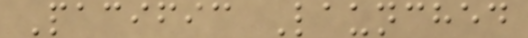Pacific Launched
